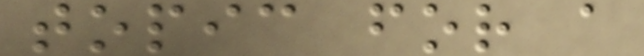topic for a
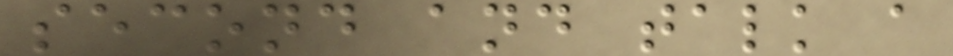second and talk a
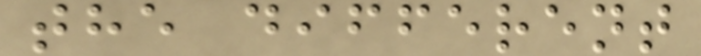the different
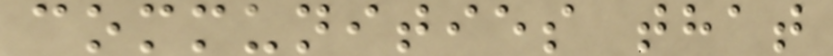communities that
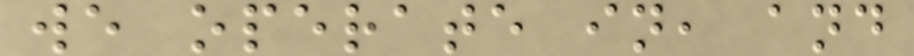we operate in, and
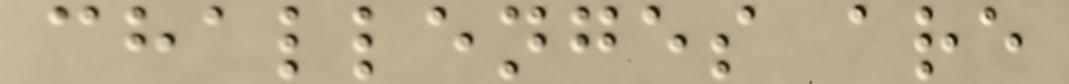challenges are
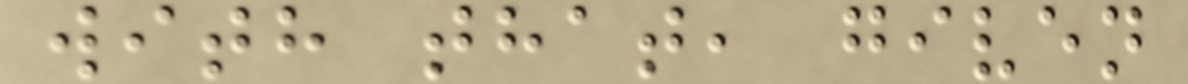with that, given
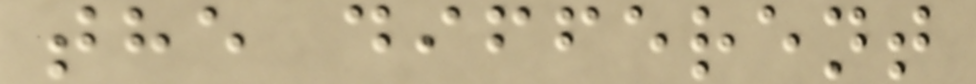the different
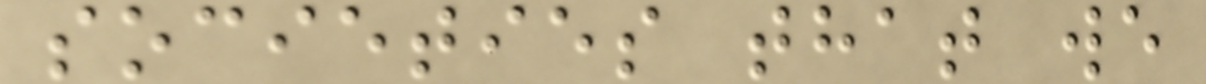societies that we
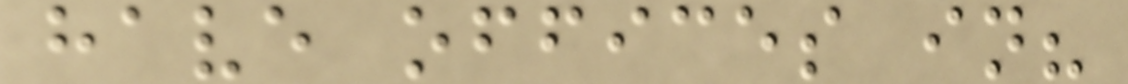have offices in?
